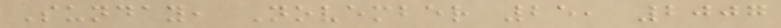Sunday, November 25, 2007
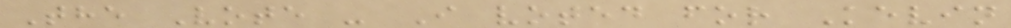The Vote - I voted for Kevin
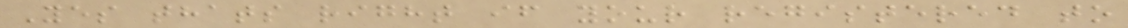Yes thats right if your registered to
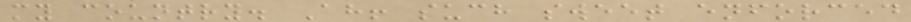my country. Ah! such sweet enforced
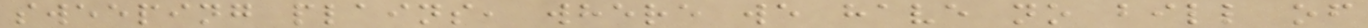sweeping plains, where we have no bill of
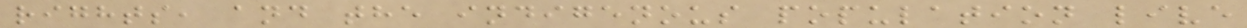rights, and the indigenous population live
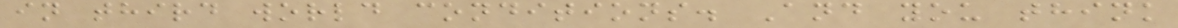in third world conditions. And you think
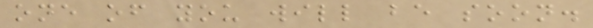one of you will be soon.
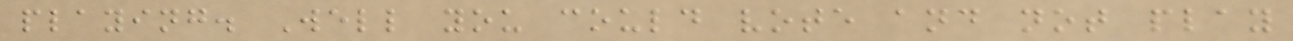playing. Well you could vote and not play
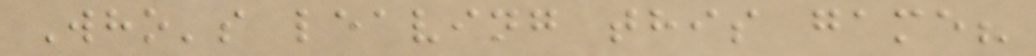Who's leaving this game?
